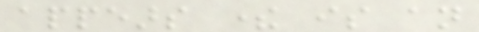appears there is an
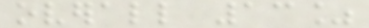overall 13%
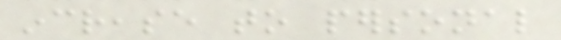increase to personal
